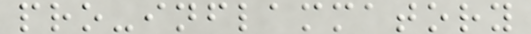pro-inflammatory
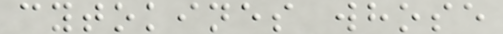cytokines whose
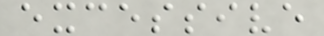excessive
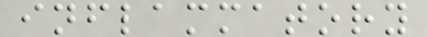inflammatory
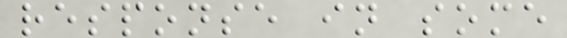response in some
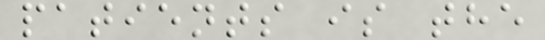patients is the
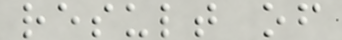result of
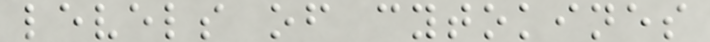levels of cytokines
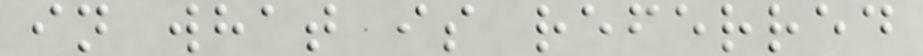in what is referred
